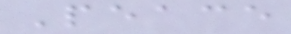Peace
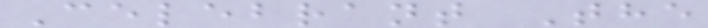Celebrant The
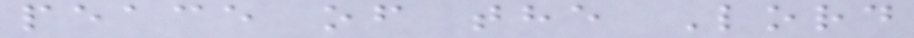peace of the Lord
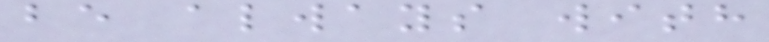be always with
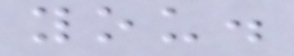you.
